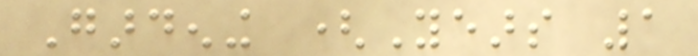Gardening (Years 1
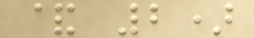& 2)
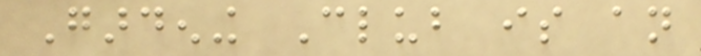Gardening Club is an
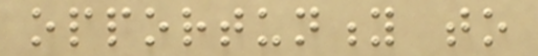opportunity to
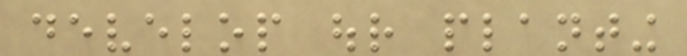develop our planting
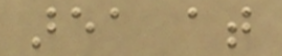area at
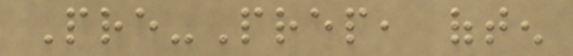Pre-Prep, often
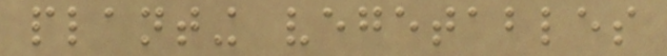planting vegetables
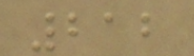212
